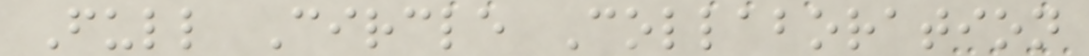Full Circle Collaboration
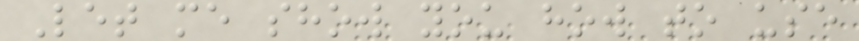Let me show you how to use
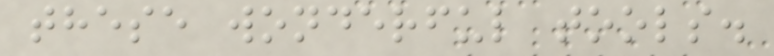these wonderful tools.
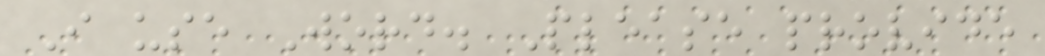I use Word. Please provide
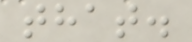that.
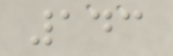143
